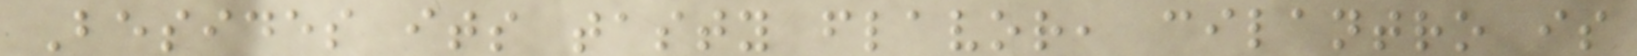Besides its tasty flavor, cilantro is
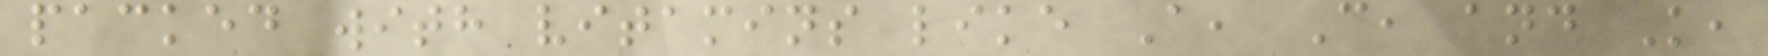packed with vitamins like A, C, and K,
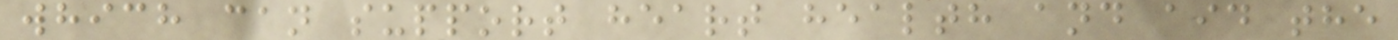which can support heart health and aid the
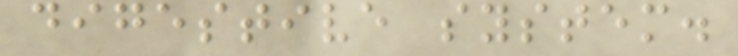digestive system.
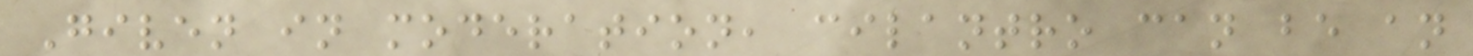Given in moderation, cilantro can be an
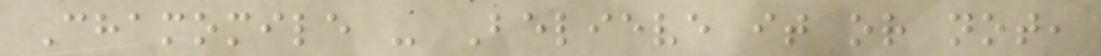Chamomile - Believe it or not,
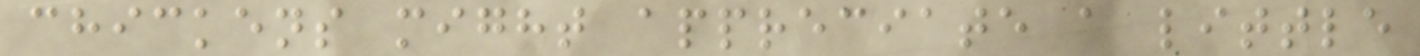chickens might appreciate a little
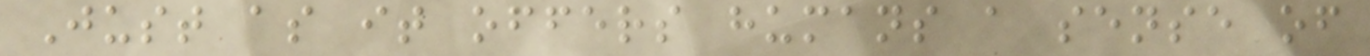Just as it offers humans a sense of
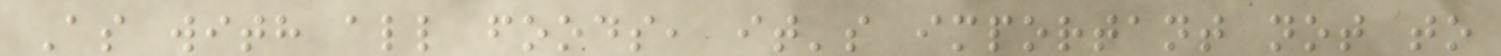As with all foods, it's important not to
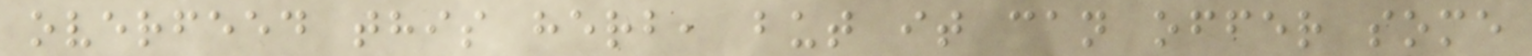overfeed this herb, but it can offer some
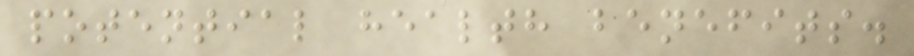potential health benefits.
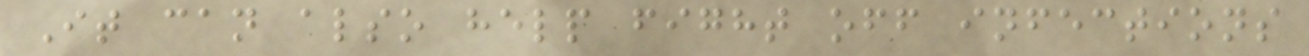It can also help fight off infections
